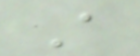A
